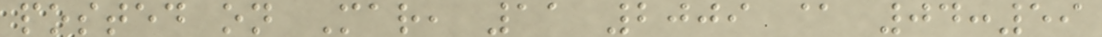posted on Mar, 11 2009 @ 04:59
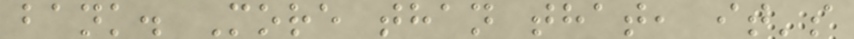bank. More than that, it's
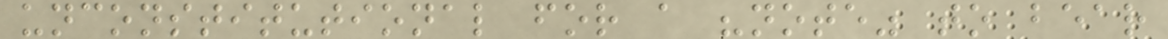unconstitutional for a "note" to bear
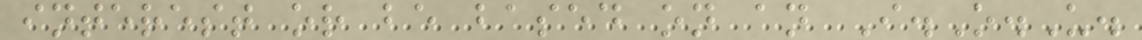interest or be based on an I.O.U.
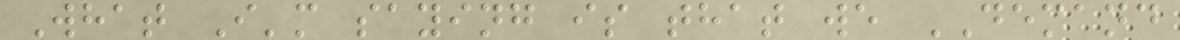What I'm saying is that we DEMAND
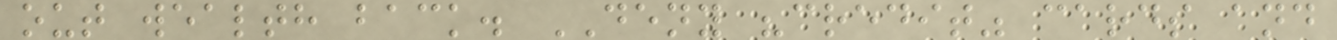out wealth back. DENY "credit" cards and
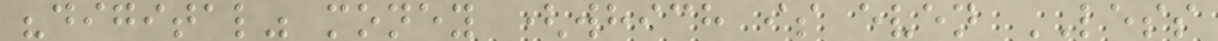"digital" money (which is even LESS
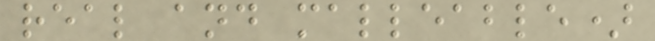real and malleable)
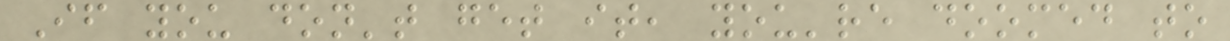If you don't get it, you're doomed to
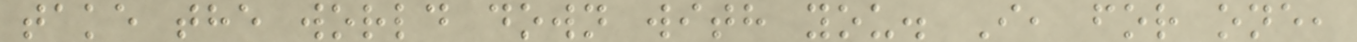take the world down with you. I, for one,
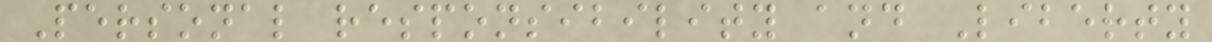Personal responsibility and Liberty
